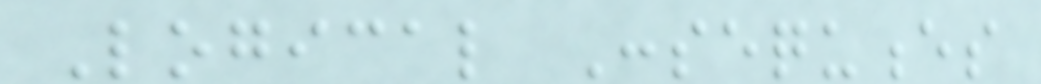Logical Consequences
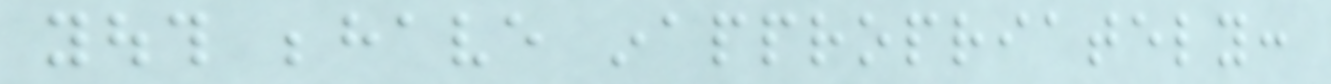youth behave inappropriately:
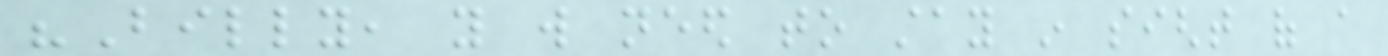"Billy, you will need to stay in sight of a
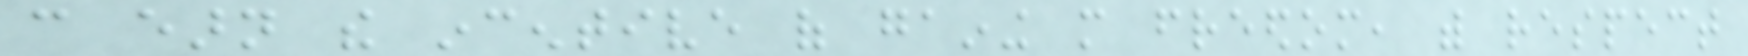can earn the incentive of gaining more freedom, with respect
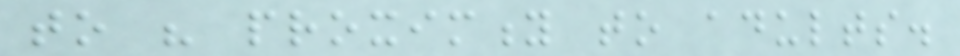to his proximity to adults.
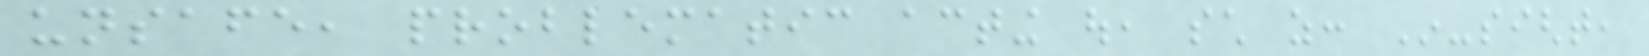unsafe, problematic acting out, such as: In-sight,
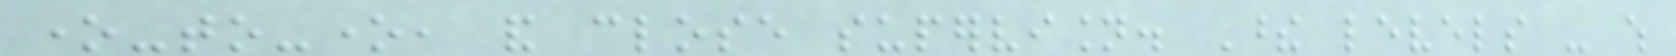one-to-one, and close supervision. These levels - which
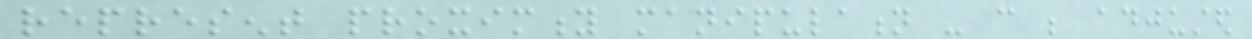represent proximity manipulation - can be adjusted
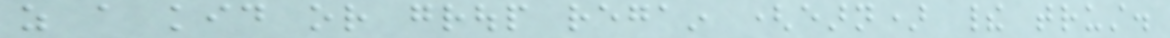as a kid or group regain (earn) their trust.
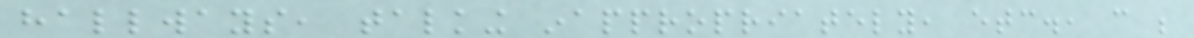hallways, talking inappropriately, etc., can be
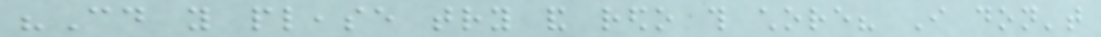"Could you please try and redo this chore? I don't
